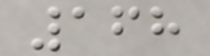168
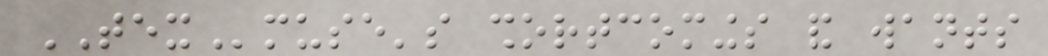TEXmuse's shortcomings and wants
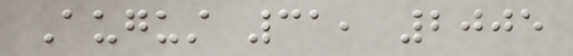August 31, 2005
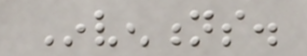Inventions.
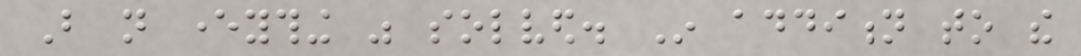But not everything was solved. In addition to the
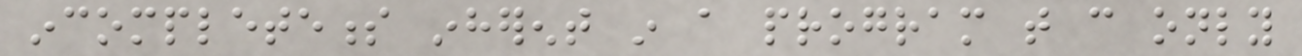incompleteness inherent in a program that can only
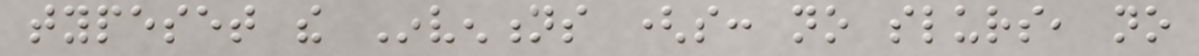typeset the Inventions (so: no slurs, no
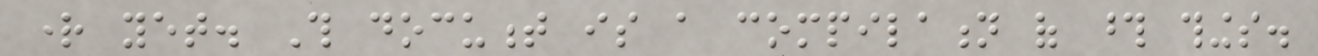right yet. This document is a compilation of those things.
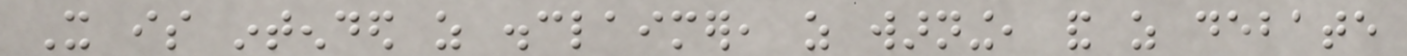It is intended as disclaimer, as warning, and as debate
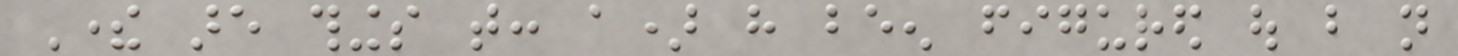There are things that: a) have been figured out but not
